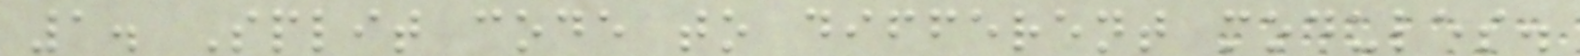1. Split code to different modules.
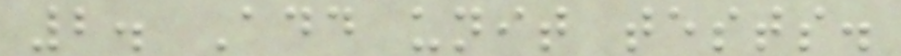2. Add unit tests.
